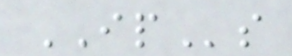IPs
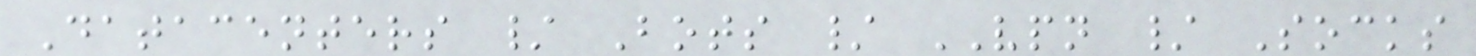Datacenters / Bots / VPN / Socks
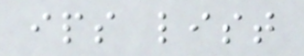ips list
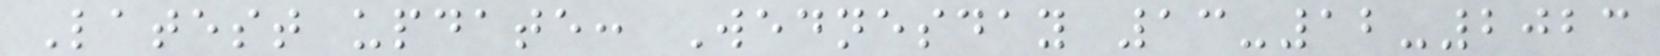Latest update: Wednesday 13-12-2023
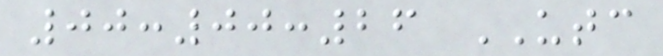00:00:26 UTC
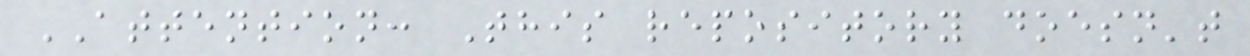ATTENTION: This repository doesn't
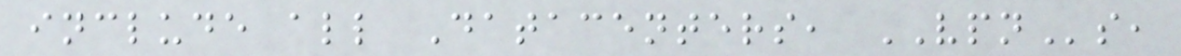include all Datacenters, VPNs,
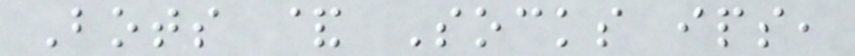Bots & Socks ips,
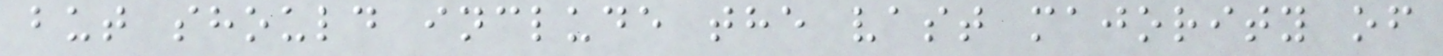but should include the vast majority of
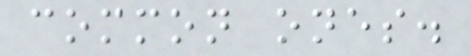common ones.
